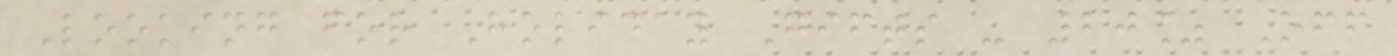Looking for Holiday Gifts - 20% Off
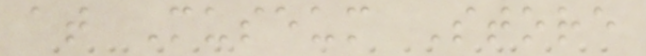at Museum Store
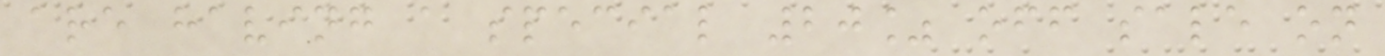are having a special 20% off sale on
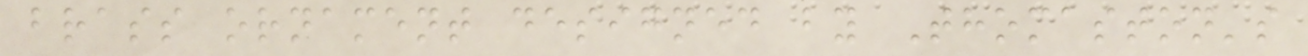brass ornament designed by Thomaston's
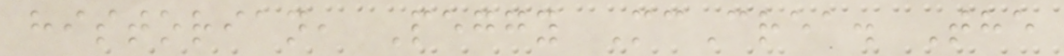historian, Peggy McCrea. The
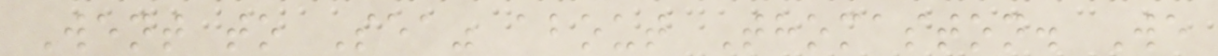Went to Sea" about Thomaston. We
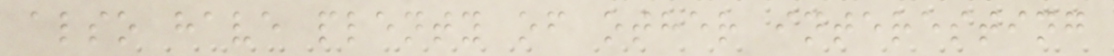also have plenty of other interesting
